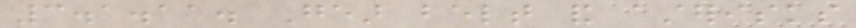3.1.11. Gear belt and asterisks
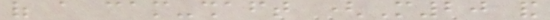of a cam-shaft (M20 and
